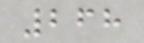268
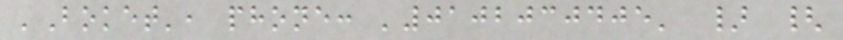'Boket', phone: '0102030405' } {
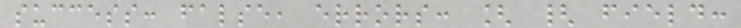success: false, errors: [ { field:
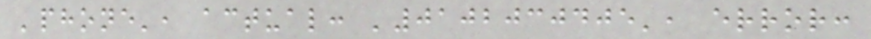'phone', actual: '0102030405', error:
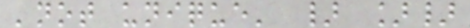'not unique' } ]}
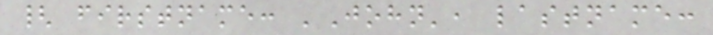{ firstname: 'John', lastname:
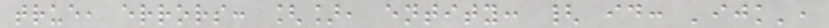true, errors: [], entity: { id: 'ijk',
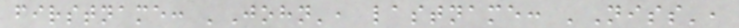firstname: 'John', lastname: 'Niss',
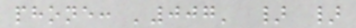phone: '007' } }
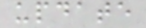update
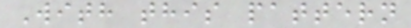With this pattern
